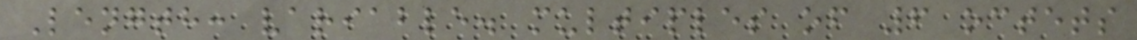Length: variable. multiples of 6 octets
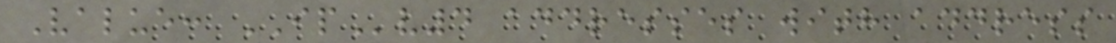Value: IPv4 addresses with address
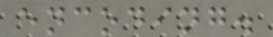encoding.
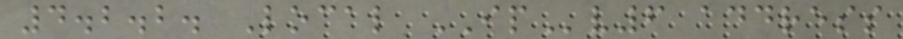4.2.2. Local IPv6 address
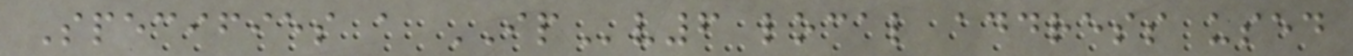Specifies a IPv6 local address used
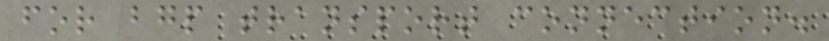for bgp transport connection.
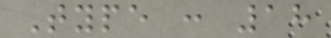Type : 18
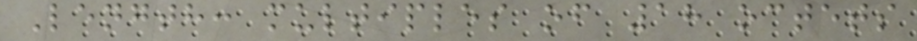Length: multiples of 18 octets
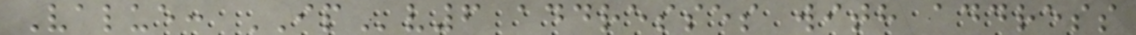Value: IPv6 addresses with address
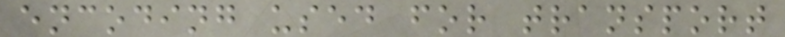encoding used for transport
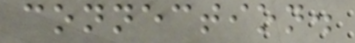connection.
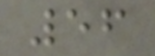56
